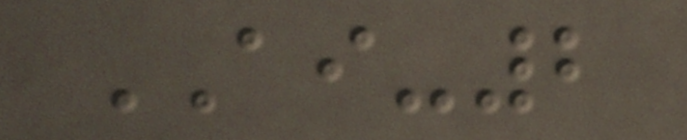AI-2
